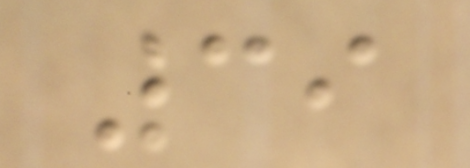39
